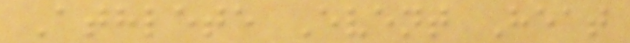Athlete Event Heat
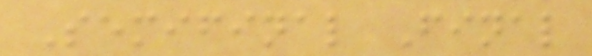Semifinal Final
